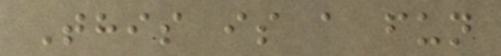This is a fun
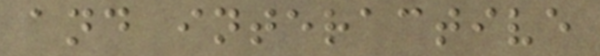and interactive
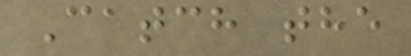Catch the
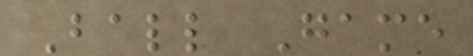Ball Game
